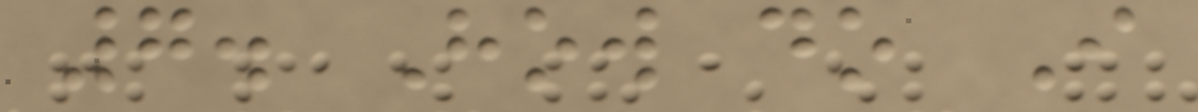7. How do I
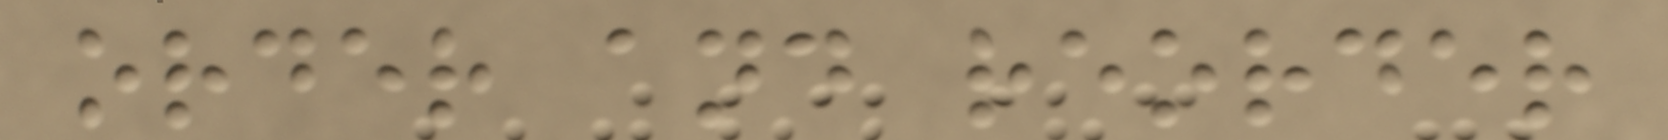order and reorder
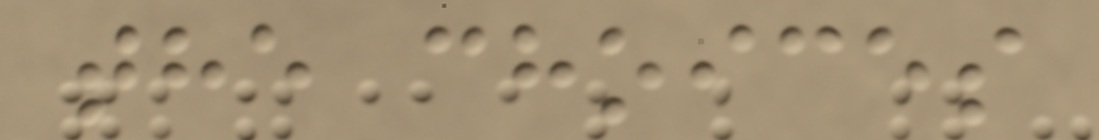the choices
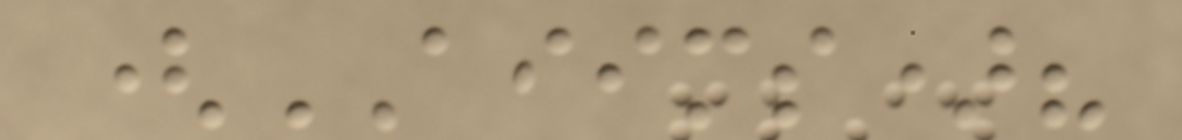(AIIMS)?
